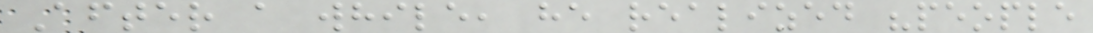After a while, he realized "people
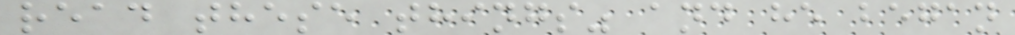read these things" and he began
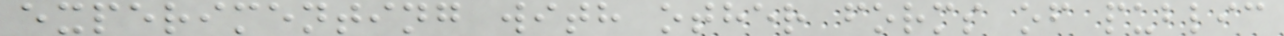experimenting with other forms of public
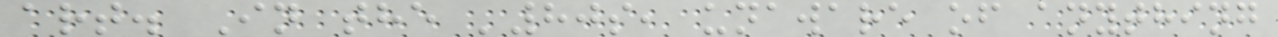art. In the '80s, unaware of anything
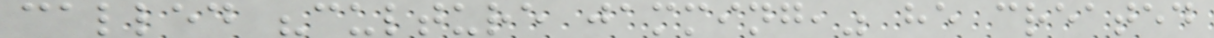called "culture jamming," he created
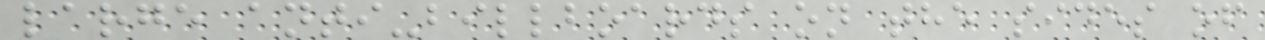large anti-billboards on the sides of
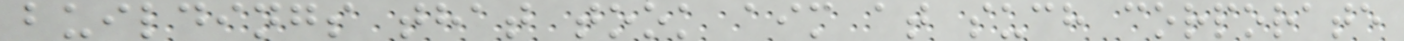buildings that took aim at such corporate
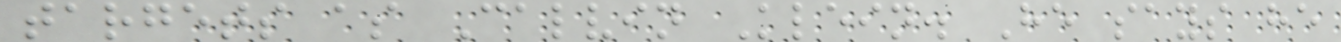targets as Calvin Klein. He says he
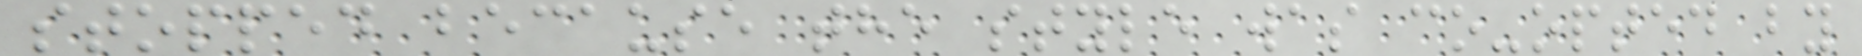stopped because the style was co-opted by
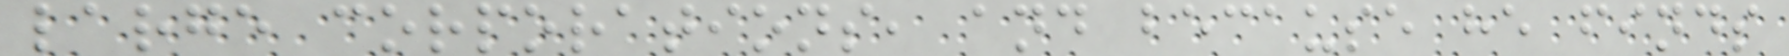large corporations, and because he finds
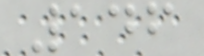146
